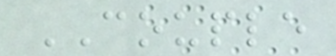COUPLE
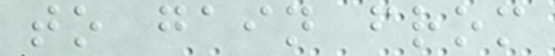to gain from
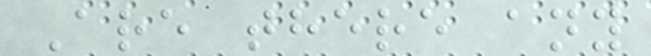Are there any
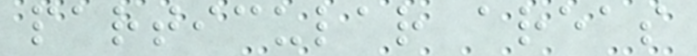particular areas
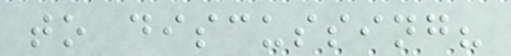to discussing?
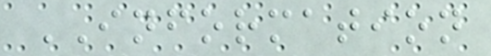INFORMATION
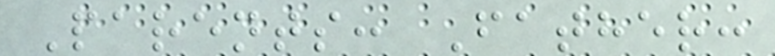Parents: Father:
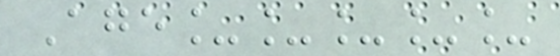Age_____
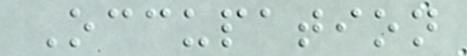Occupation
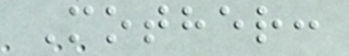Mother:
